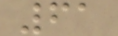61
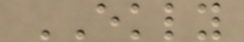EKLY
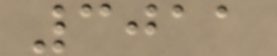3011
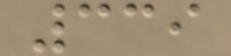339
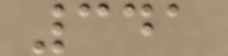341
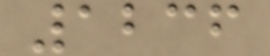1236
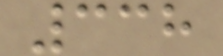338
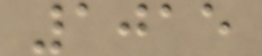1015
